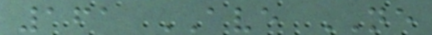161 AVE NE
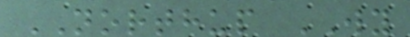NORTHUP WY
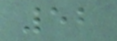52
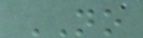NO
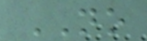NO
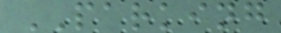PARKING
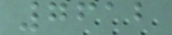7612
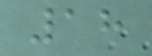18
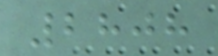2808
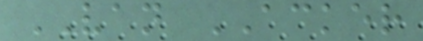VAN ACKER
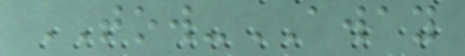TOW-AWAY
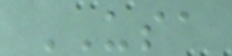USA
